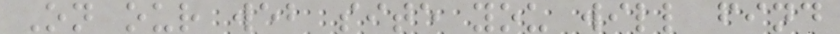On our web site you will find
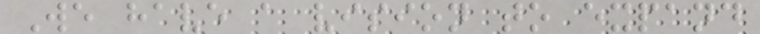We have a vision to expand
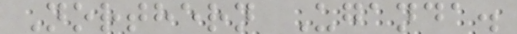Northern Uganda.
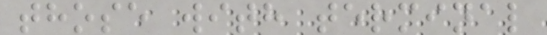those with terminal
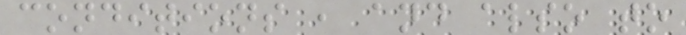conditions , and also to
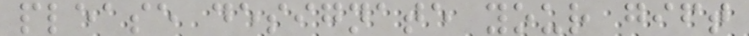please designate your gift
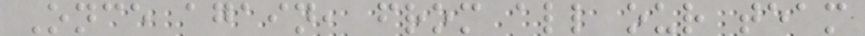Once again, from all our team
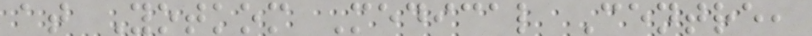at Yotkom Medical Centre,
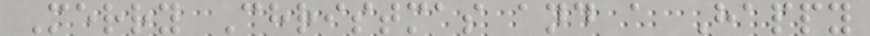Merry Christmas and a Happy
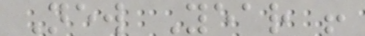New Year !
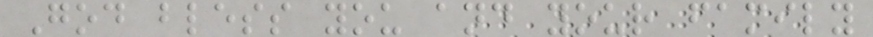God bless you and your family
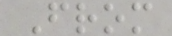From
